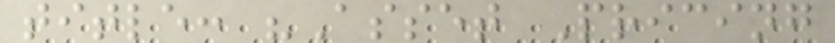title: "Asset Pricing
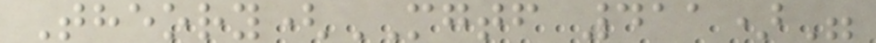Theory(MGTF 411)"
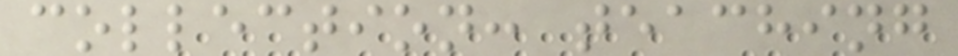collection: teaching
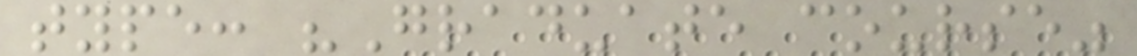type: "Graduate course"
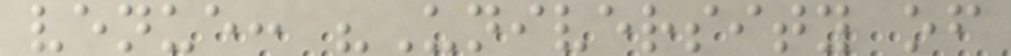venue: "University of
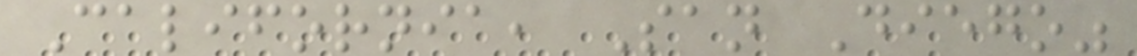California, San Diego"
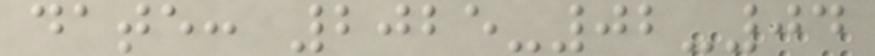date: 2025-02-04
